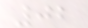02
